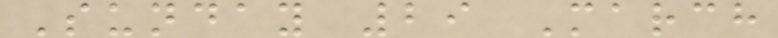Sunday 29 March
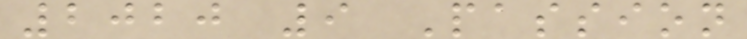2020 9 Passion
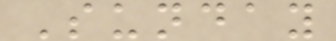Sunday
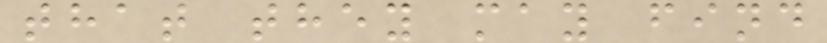that they may find
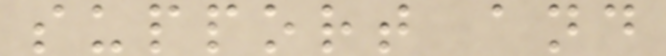support and
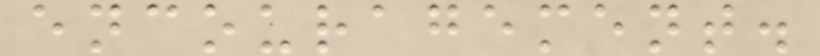encouragement.
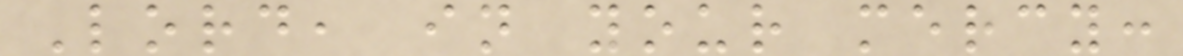Lord, in your mercy:
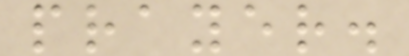prayer.
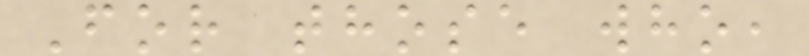For those who,
